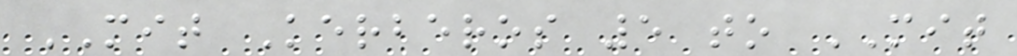MIT Kerberos 5 to MIT
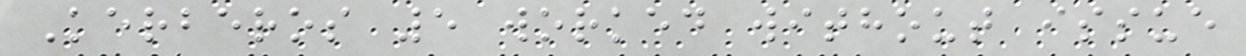Kerberos 5 worked without issue
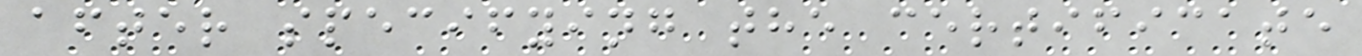after specifying the certificate
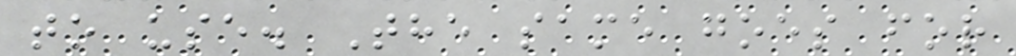to use. The same goes for
